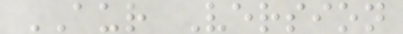AUR Version
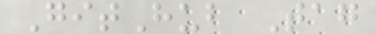GitHub Tag
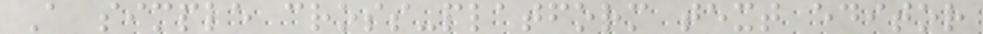A simple cross-platform text editor
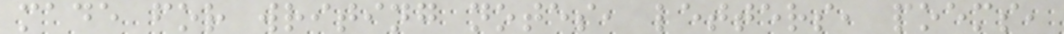made for writing notes, letters, poems,
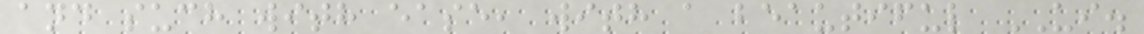and such with ease, with a beautiful UI.
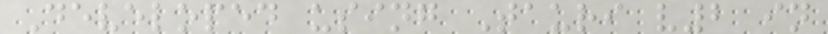Developed using Tauri v2 in
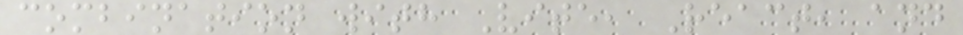combination with Vite, React, and
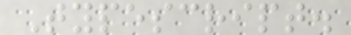Typescript.
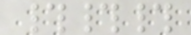###
